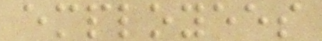employees
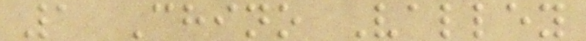1 Chino Valley
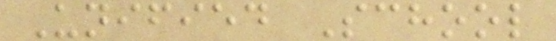Unified School
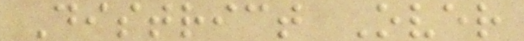District Over
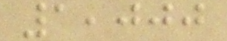1,000
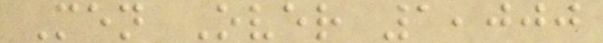Men Over 1,000
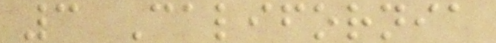3 California
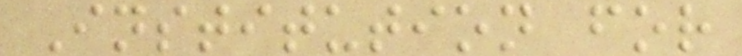Institution for
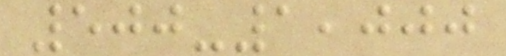500-1,000
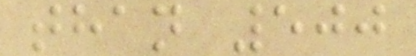than 500
